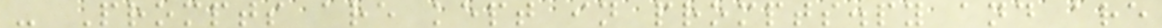- Prompts are kept in prompts.py and are
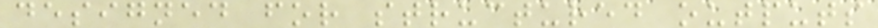designed for structured outputs
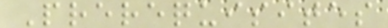Prerequisites
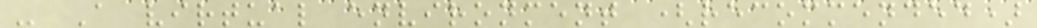- A virtual environment (recommended)
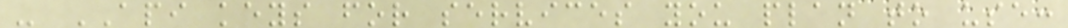- API keys for services you plan to use:
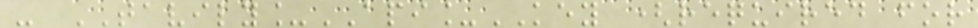- TAVILY_API_KEY (required for
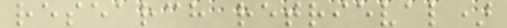research retrieval)
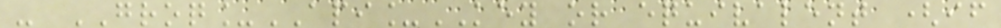- GROQ_API_KEY or equivalent (if
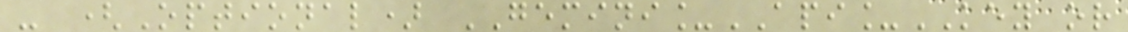- (Optional) GEMINI_API_KEY or
